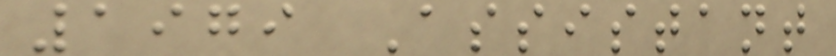1979 Assistant
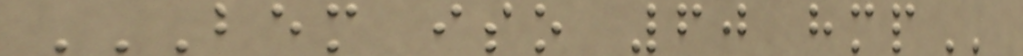BEM ISO 60 HMP
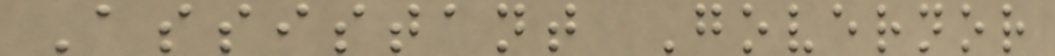Assistant Governor
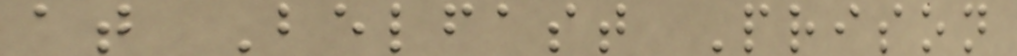at Belfast Prison
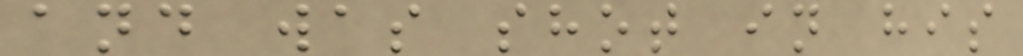and was shot in his
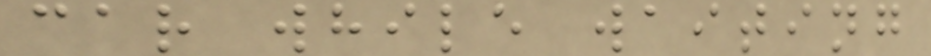car while waiting
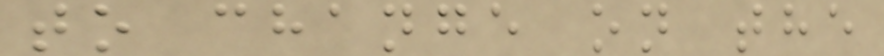to change on the
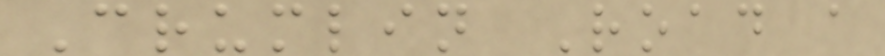Crumlin Road a
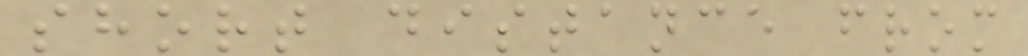short distance from
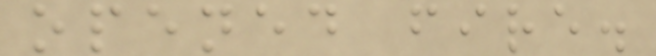opened fire.
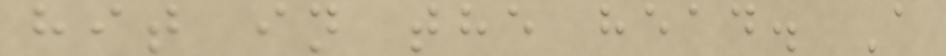hit in the head. A
